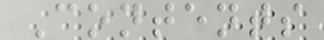Contents
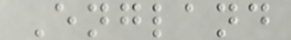England
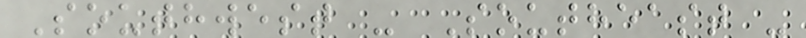Southwest - Southeast -
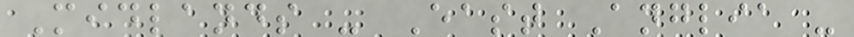Midlands - East Anglia -
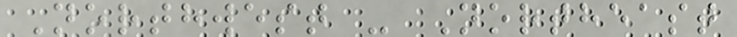Northwest - Northeast
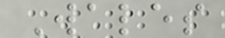Wales
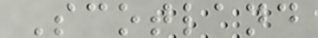Scotland
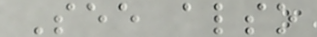See also
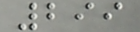299
